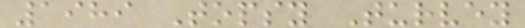1989 Topsy Turvey
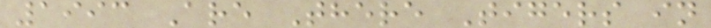1993 Are There Tigers in
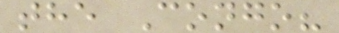the Congo?
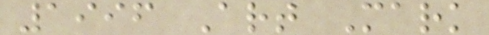1996 Art Mark
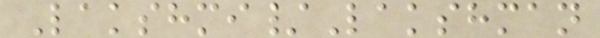Lakshmi/Lakshman
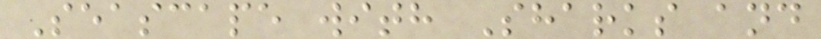Seascape with Sharks and
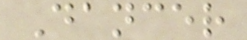Dancer
